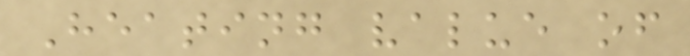Heating value of
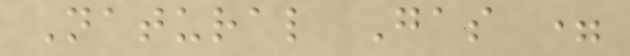Natural Gas =
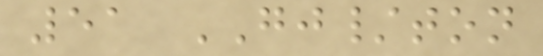51 GJ/ton
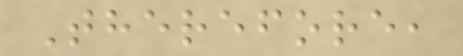Therefore,
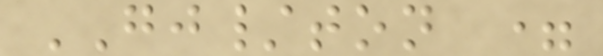GJ/ton =
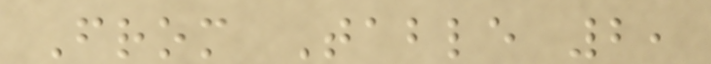From Table 2,
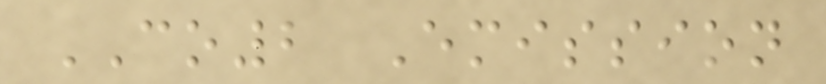CO2 Emission
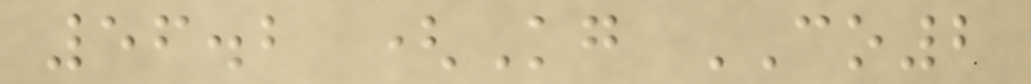56.2 (Kg CO2
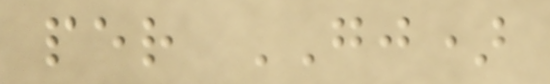per GJ)
